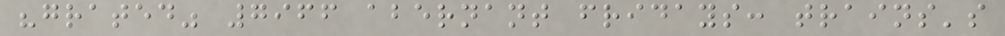"grated" 7966 abernant fridays: trains's
